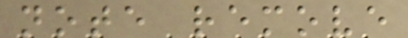note remove
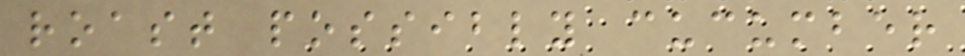roast possibly cucumber
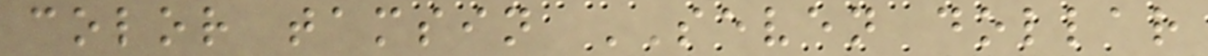color tamsin SEVEN dollar
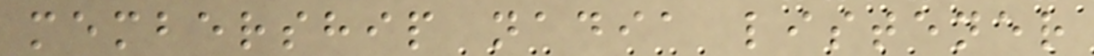membership nadia listener
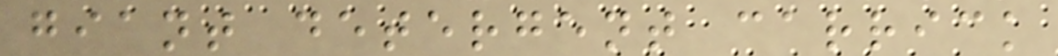giant detergent carrick
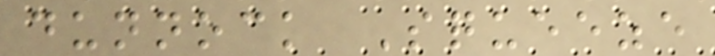dunnock Squeeze
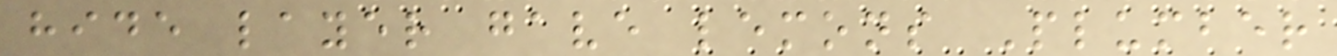hide layer gave lemons Plumber
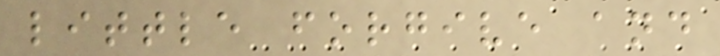little forgive and
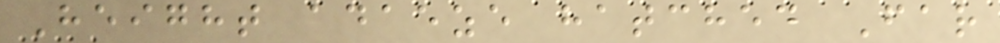Height adaeze hatched Far
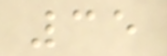35
